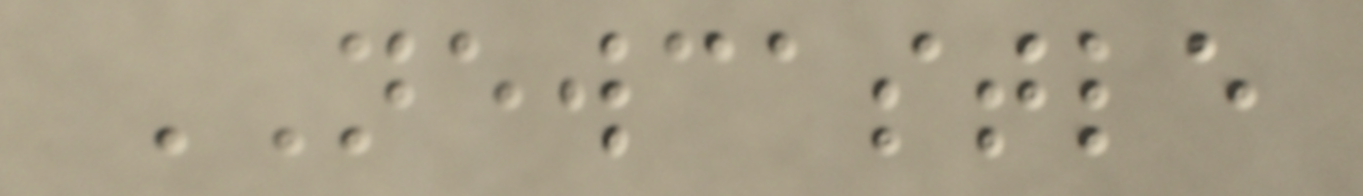NEWCASTLE
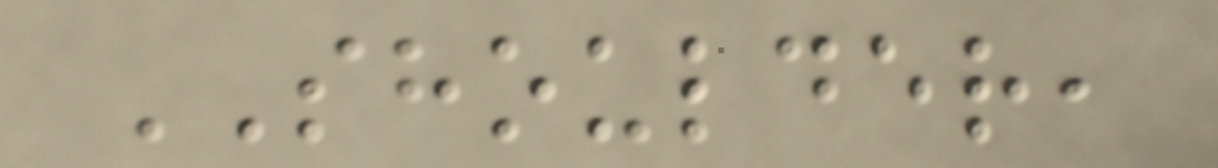SHOULDER,
